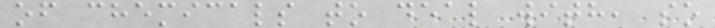of chemicals to deal with, so
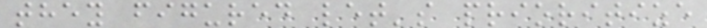they figured let's prioritize
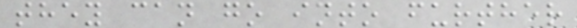they can go into further
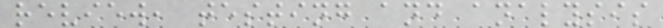review, testing and analysis
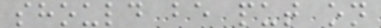should be put on
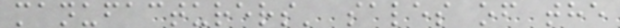manufacturers' sales of the
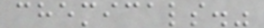chemicals."
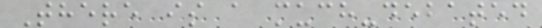There is a much-debated
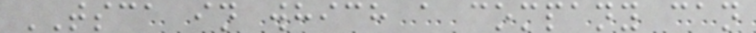TSCA in which a company can
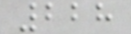228
